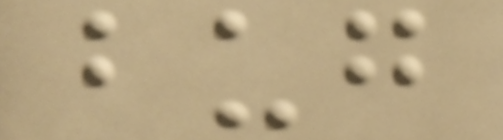bug
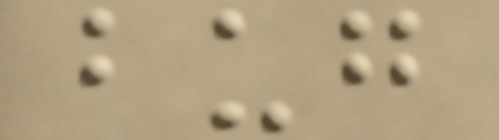bug
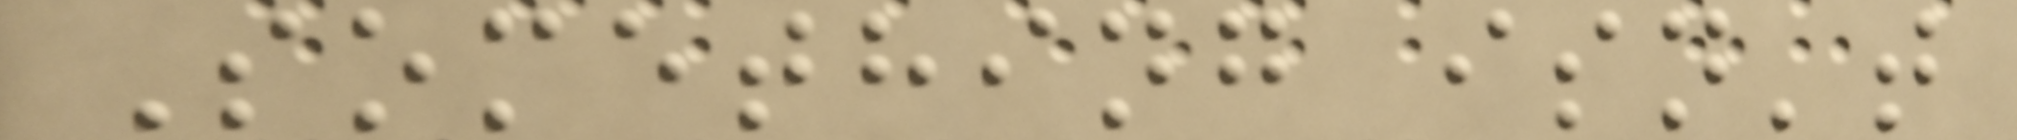Something isn't
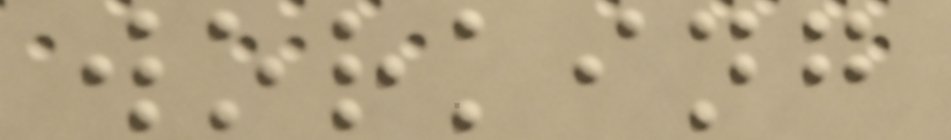working
